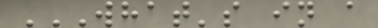WHAT'S IN A
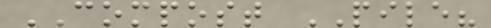COMPOST PILE?
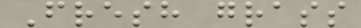Fresh grass
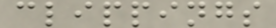clippings
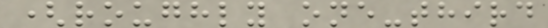(roughly one-third
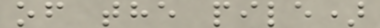of the pile)
